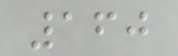160
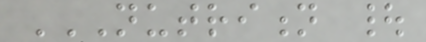NUTRITION |
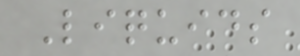Liquids
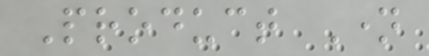Product Name
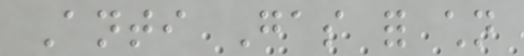Anti Gas for children
